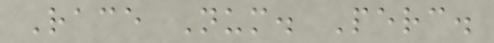Race Num. Perc.
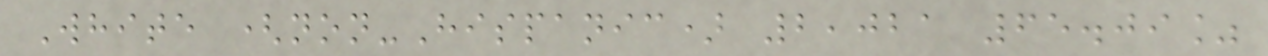White (non-Hispanic) 2,021 65.09%
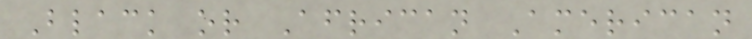Black or African American
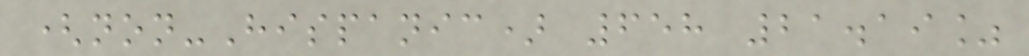(non-Hispanic) 658 21.19%
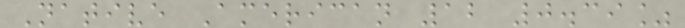Native American 12 0.39%
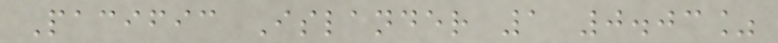Pacific Islander 1 0.03%
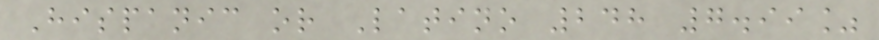Hispanic or Latino 248 7.99%
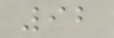92
